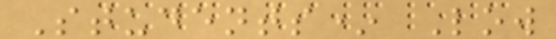Students* Low
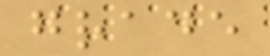grade
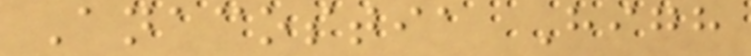Anacostia High
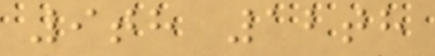9th 12th
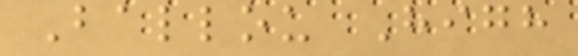Ballou High
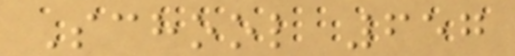School 657
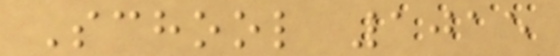School 1015
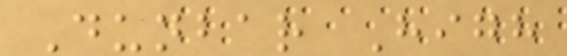Dunbar High
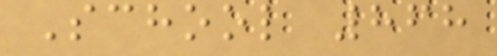School 868
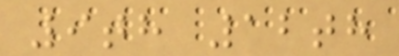9th 12th
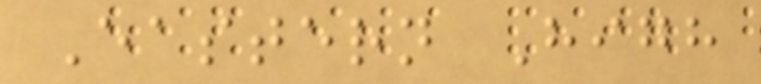Eastern High
